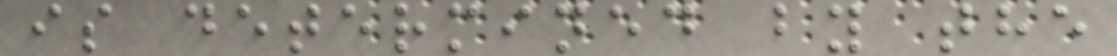is determined by the
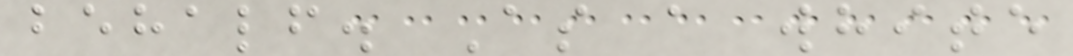behalf. As a white
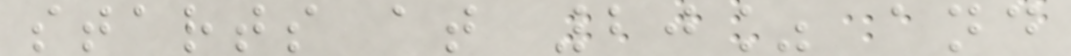starts at 20% and
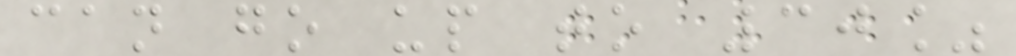can go up to 30%
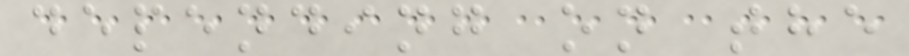depending on the
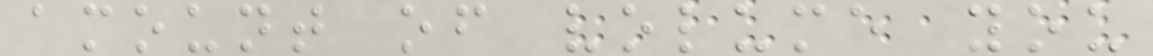amount of volume you
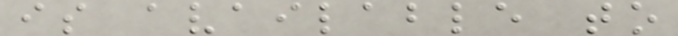is available to
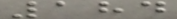184
